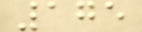175
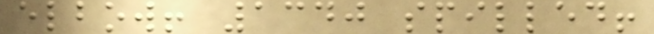elbow! 1340 spilled!
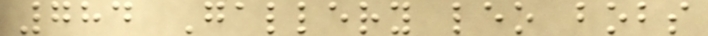784 Gallery leo bobs
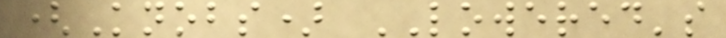(Knobs) LOWERED's
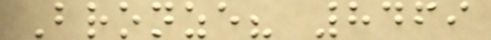Bronze? 8469
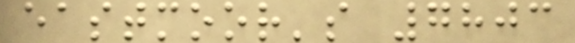eastmoor's 7803
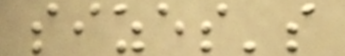sizes's
